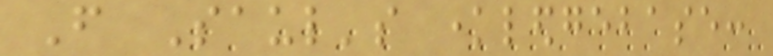From Saul's knowledgebase:
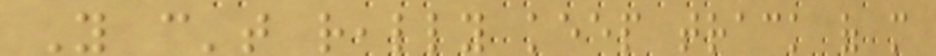You can't really keep track of more
